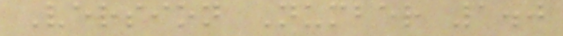Version Number 1.0
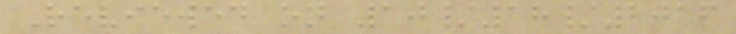Reviewed on 10/18/2016
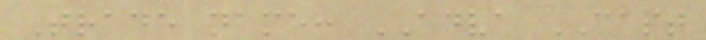Trade name: ADVA CAST
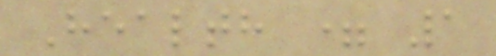Health = 1
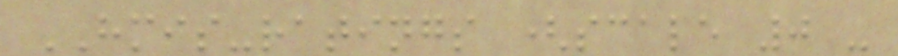HMIS-ratings (scale 0 -
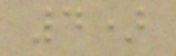4)
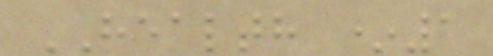HEALTH *1
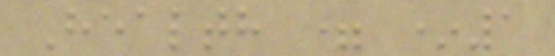Health = *1
